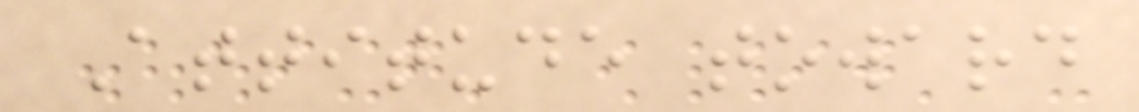Attitude toward
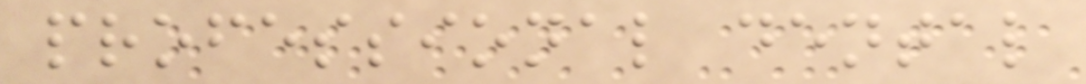professional dental
